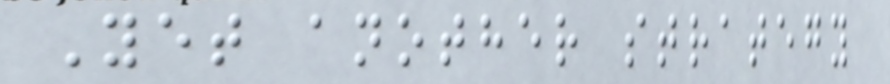Yet another strategy
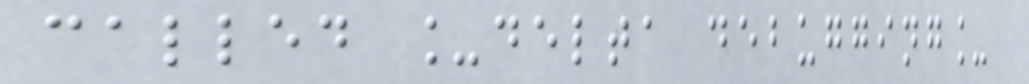called _delta debugging_
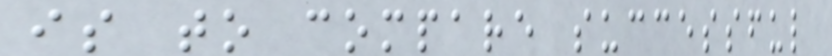is to compare successful
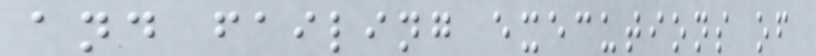and failing executions of
